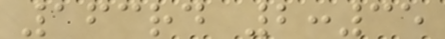163rd 2:35
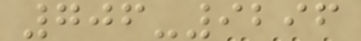706-9296
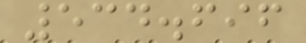534.696
